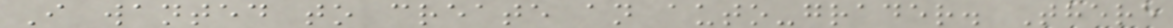I wanted to create an auto-grader. There
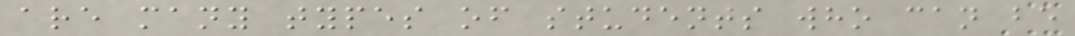are many types of students who can be
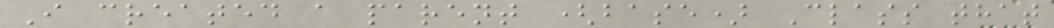I created a parent (base) Class that
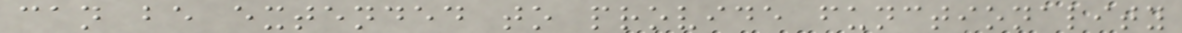can be extended to provide functionality
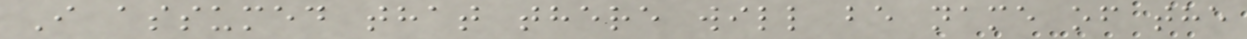I assumed that there will be name of the
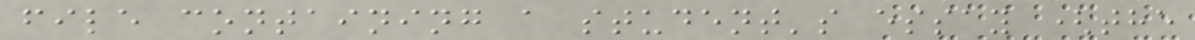file containing a student's essay (the
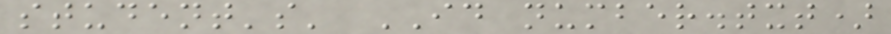student's' ID number.txt)
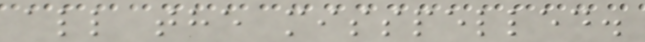all the misspelled.
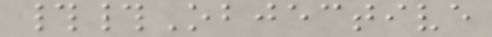##Objective
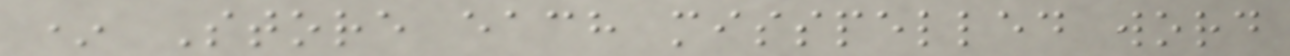* Store each misspelled word
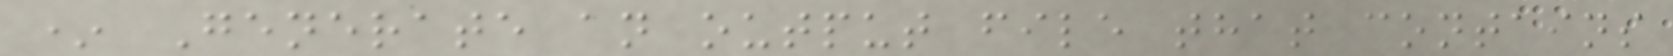* Generate an output file that contains
